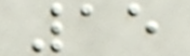15
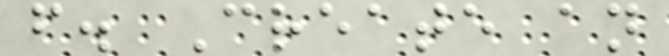f. Create an
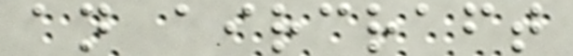an aircraft
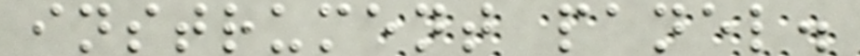instrument panel.
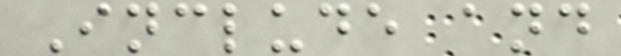Include and
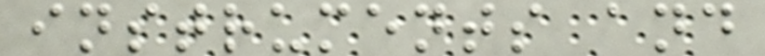instruments and
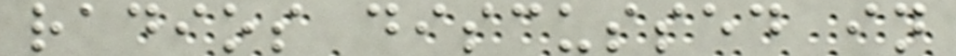radios discussed in
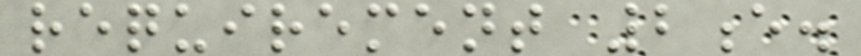requirement 2e.
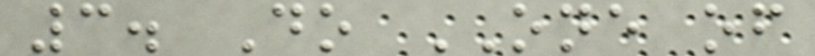3. Do ONE of
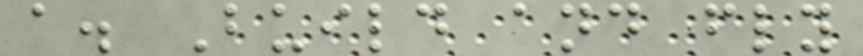a. Build and fly
